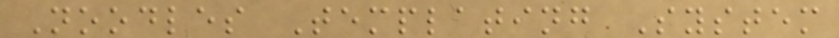Noodles Templating System
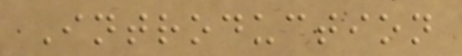Introduction
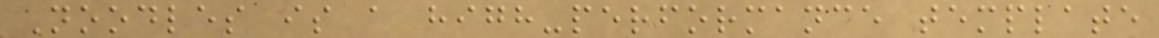Noodles is a high-performance template
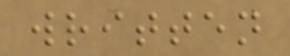written
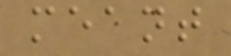meant
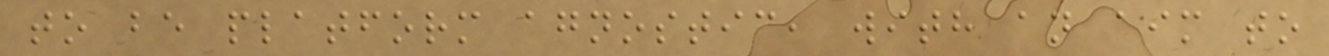to be platform agnostic, with an aim to
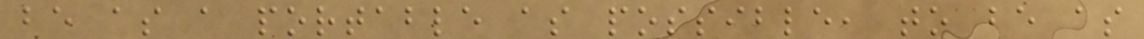be as a portable as possible, to be as
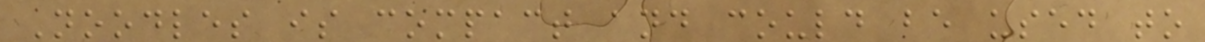Noodles is compact and could be used to
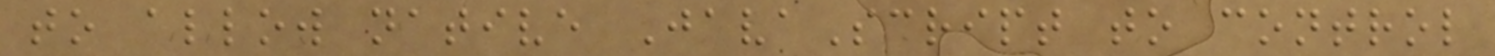to allow native JavaScript to control
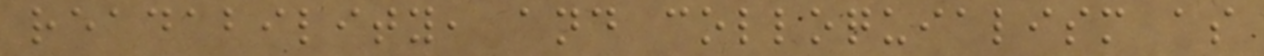readability, and colloquialism as
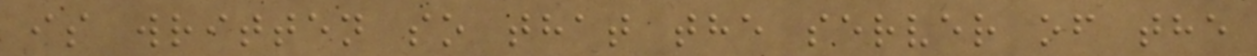is written so that the server of the
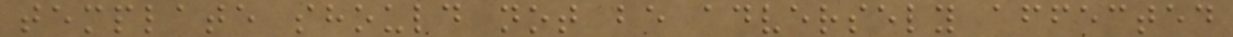template should not be adversely affected
